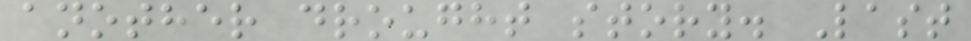another drought story. Last
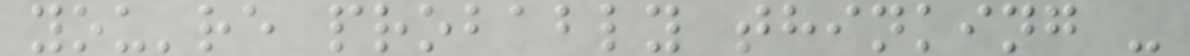you're probably thinking -
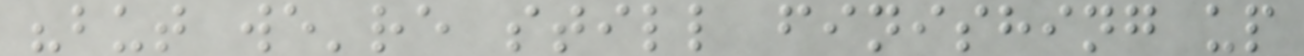"but we're still finishing up
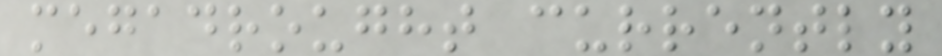megadrought currently
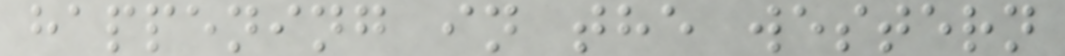happening in the western
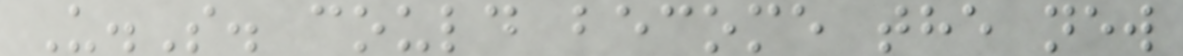U.S. could become the new
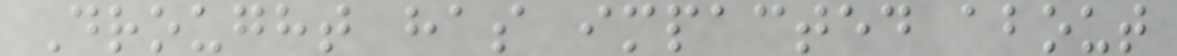Drought has impacted about
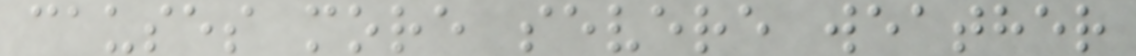causes more severe weather
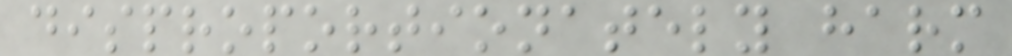disproportionately harm
